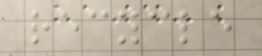recycle
